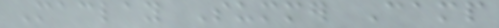Maclay Summer Camp
